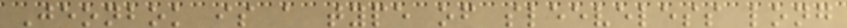Jeonbok is a type of sleeveless long
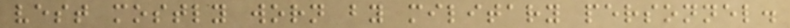vest mostly worn by military personnel.
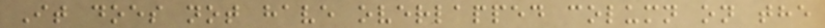It does not have overlapped column on the
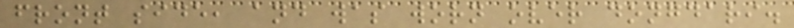front side, and was worn over dongdari.
